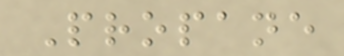Propane
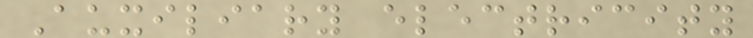Auxiliary electricity
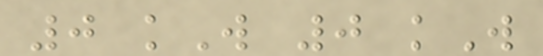0 kW 0 kW
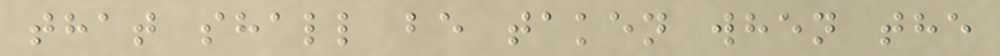that shall be taken when the
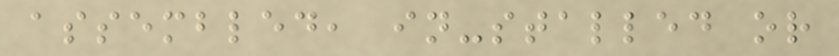assembled, in-stalled or
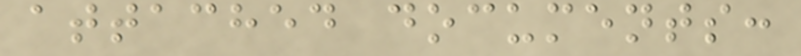attached documents:
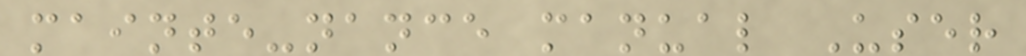mainte-nance manual User
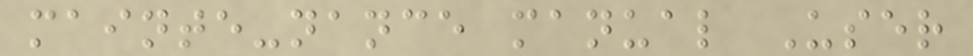mainte-nance manual User
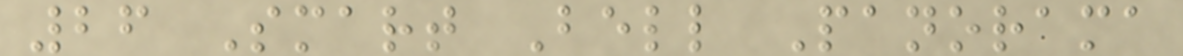26 Smart Bell Panorama
